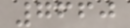7660
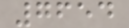7654
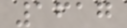1617
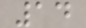14
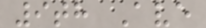9th Ave
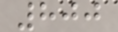800
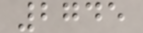2745
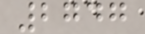2747
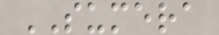SUMERA
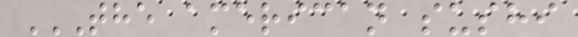THE AMERICAN SUSHI
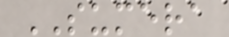SUMERA
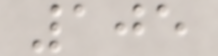105
